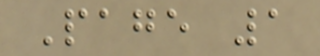Page 1
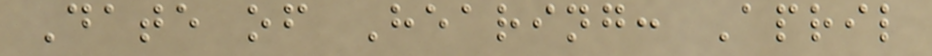Date of Hearing: April
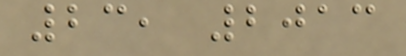23, 2013
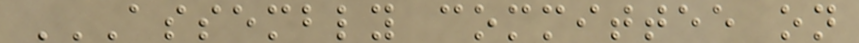ASSEMBLY COMMITTEE ON
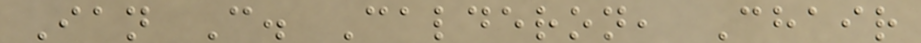Ian C. Calderon, Chair
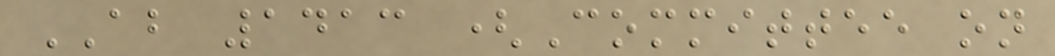AB 1413 (Committee on
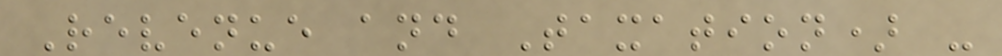Revenue and Taxation) -
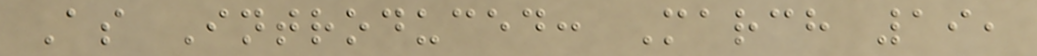As Introduced: March 19,
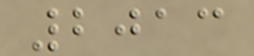2013
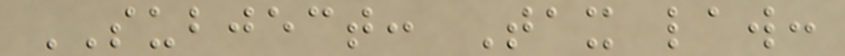SUBJECT: Tax law:
